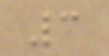3
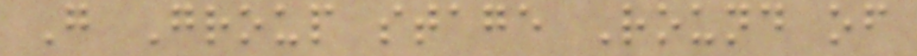G Group stage Round of
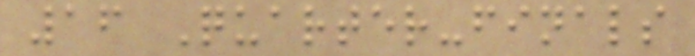16 Quarter-finals
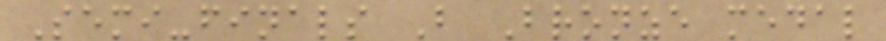Semi-finals B Bronze medal
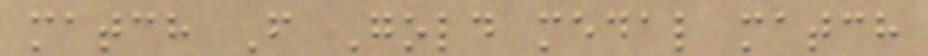match F Gold medal match
